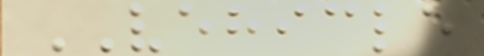VEHICLE
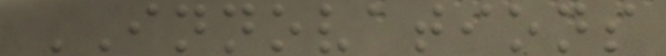INNOVATIONS
